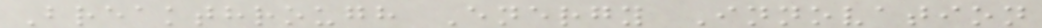Breakthrough Energy Innovation
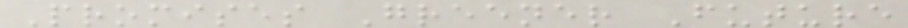Promises Greener Future
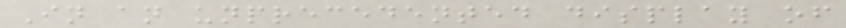In an unprecedented display of
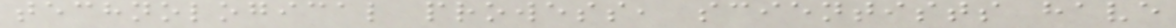technological prowess, scientists have
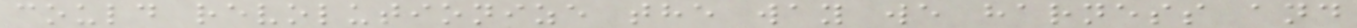could revolutionize the way we harness and
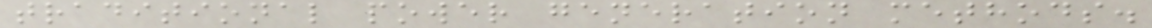traditional power generation methods.
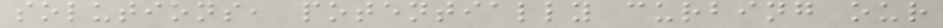solutions, potentially curbing our
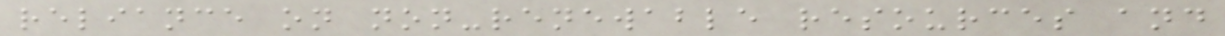reliance on non-renewable resources and
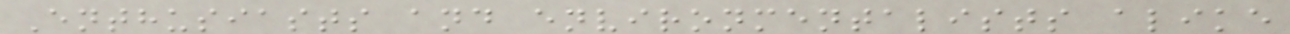Enthusiasts and environmentalists alike
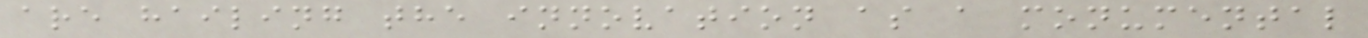are hailing the innovation as a monumental
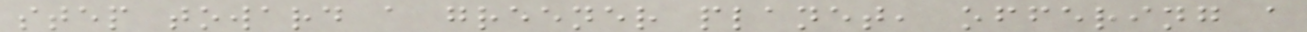step toward a greener planet, offering a
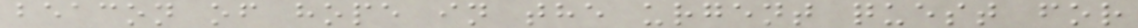beacon of hope in the urgent quest for
